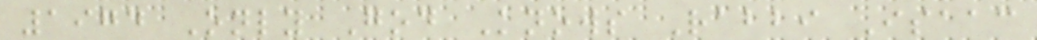1974 Only God Knows Rabbi Isaac
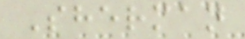Sherman
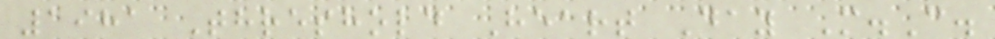1981 Threshold Heart Day M.C.
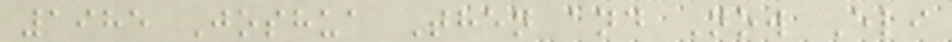1985 Joshua Then and Now Eli
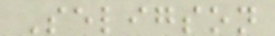Seligson
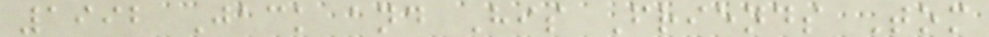1992 Jack and His Friends Tom
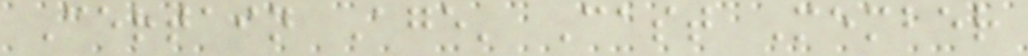Certain Age' Cast Member
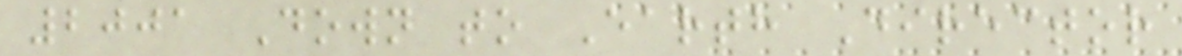2001 Down to Earth Director
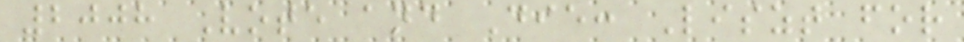2008 Vote and Die: Liszt for
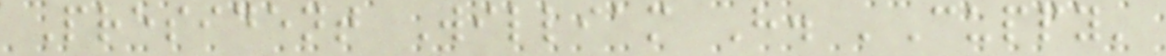President William H. 'Cuppy'
